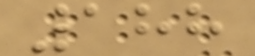188
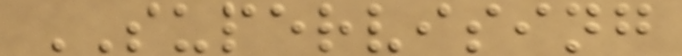SUPERVISING
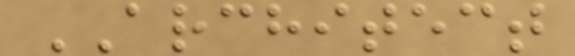ARCHITECT
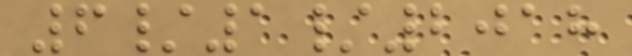6/1/2018
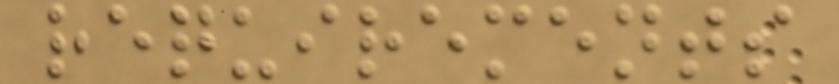requirements
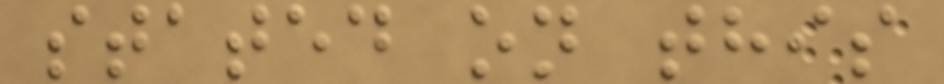stated on this
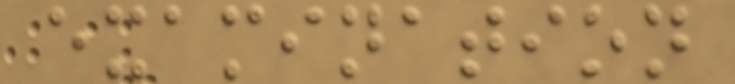examination
